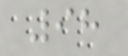98
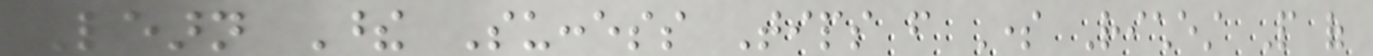Learn These Success Tips from Some Richest People of
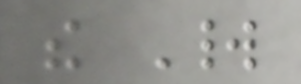the World
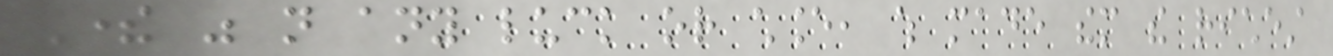There was not any luck or chance, which made them the richest
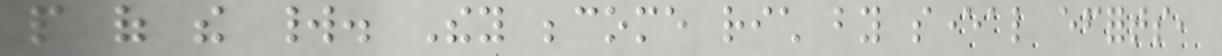people of the world. They become rich by several efforts,
